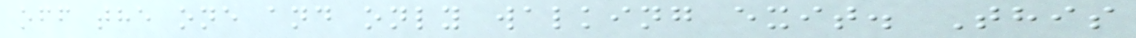off the one and only walking exit. This
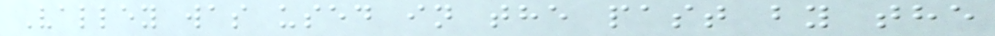Valley was used in the past by the
